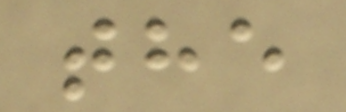the
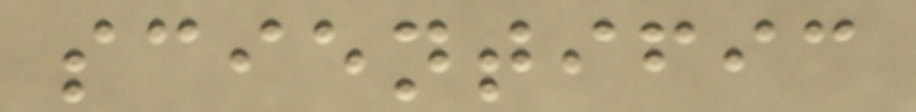scientific
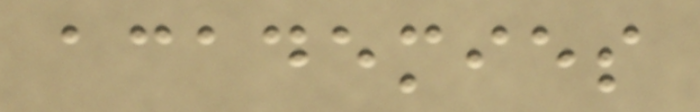academies
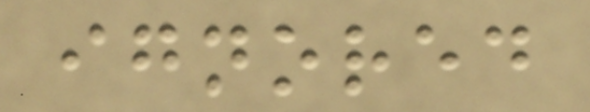ignored
